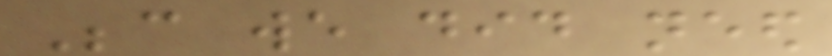Because we did need
